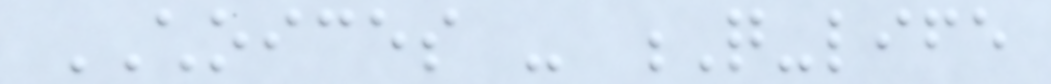CHOICES - Q-life
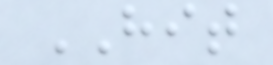HIT
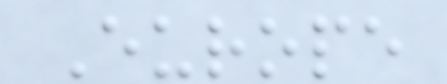Europe
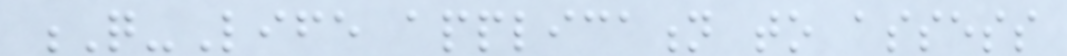Q-Life application to assess
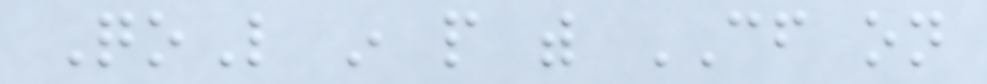QoL in people with CF on
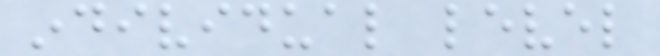individual level
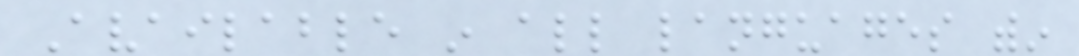Available in all languages within
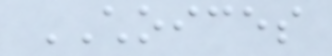CHOICES
